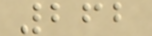262
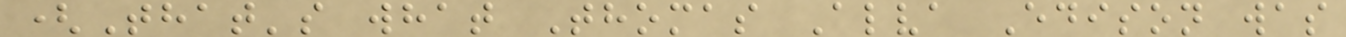(That's what Thomas Alva Edison was
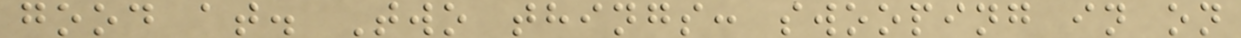good at. Two things: swooping in on
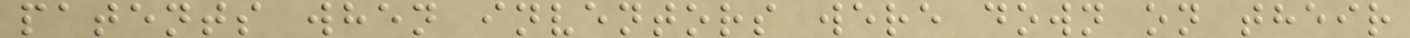patents when inventors were down on their
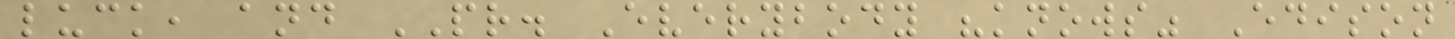luck, and PR. Everybody "knows" Edison
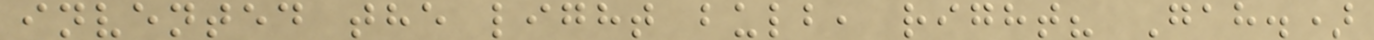invented the light bulb, right? Gah.)
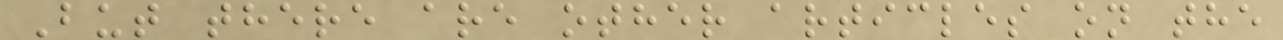But there are other articles on the
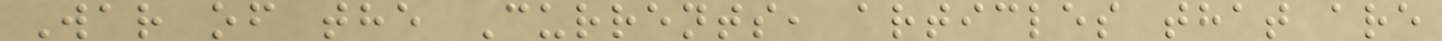War of the Currents, articles that are
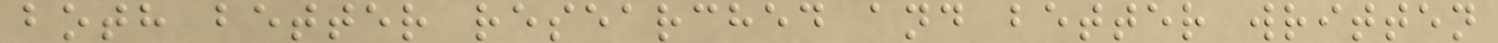both better researched and better written
